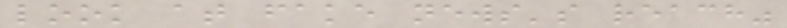look at fake news's reach"
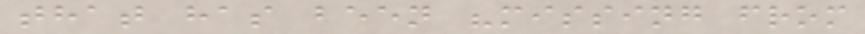that has been "missing from
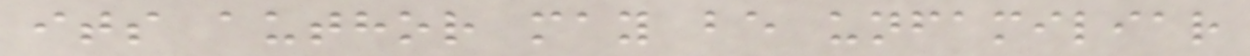its author may be unfamiliar
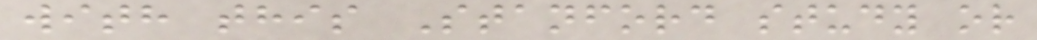with this Stanford study or
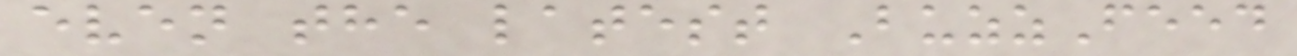even the latest BuzzFeed
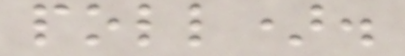poll).
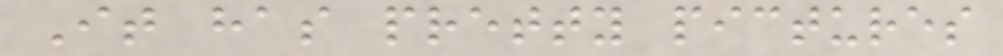It has pretty pictures
